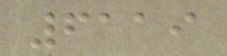6119
